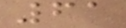61
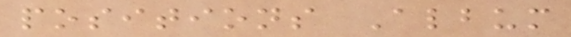positions Album
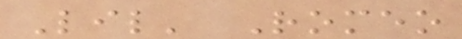Lil' Romeo
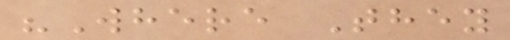"Where They
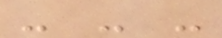- - -
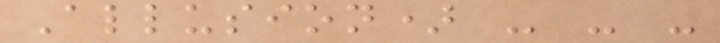Allusion) - - -
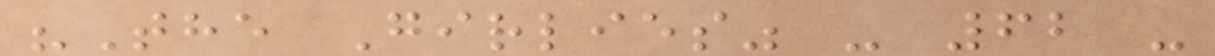"The Girlies" - 62 -
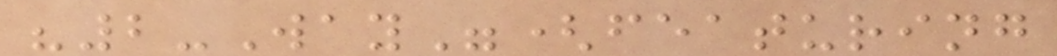"2-Way"(featuring
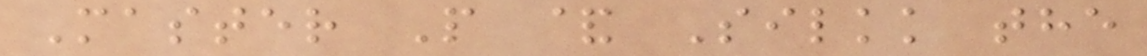Master P & Silkk the
